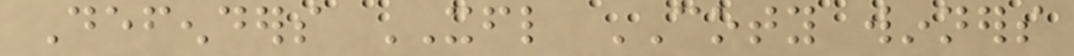Defenders XFL COTY winners
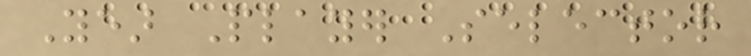Year Player Selector
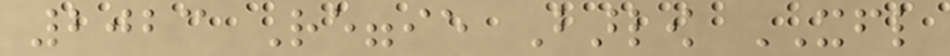2023 Reggie Barlow XFL
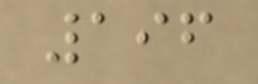196
